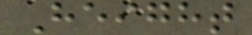Height
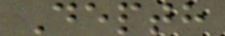Depth
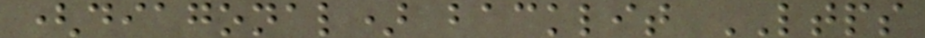(diagonal) backlit LTPS
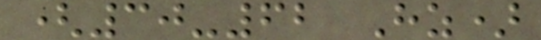(30-62 Hz)
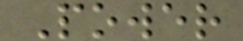Power
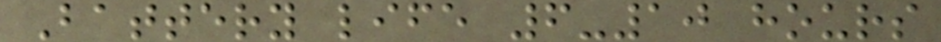Battery life 6-10 hours
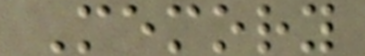Memory
